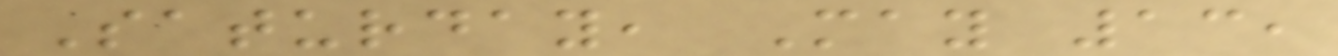Saturday, May 13,
